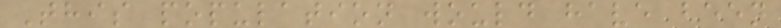This population would have been
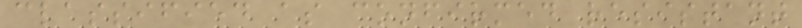classified as confirmed resistant
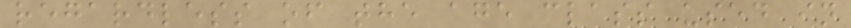regardless of the age class used in
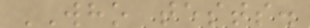WHO tests.
